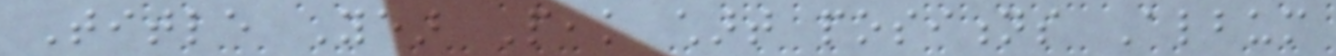Title Year Peak chart positions Album
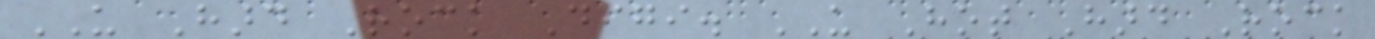US Hard Rock Digi. US Hot Hard Rock
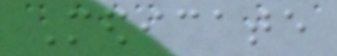Medicate
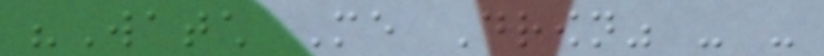"Watch Me Drown" - -
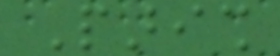Parish
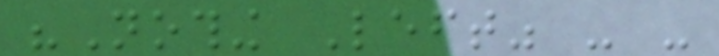"Nothing Left" - -
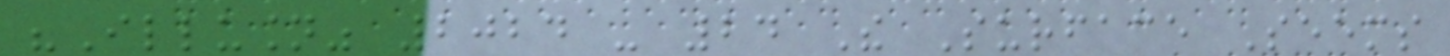"Illusion" 2024 - 24 The Surface Seems
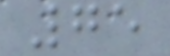75
